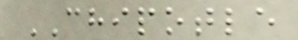CHIPOTLE
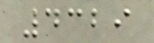4329
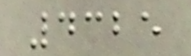4325
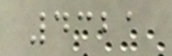4321
